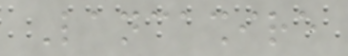Lancashire
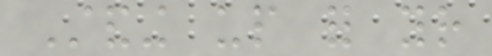Standing up for your
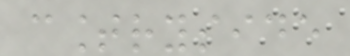countryside
